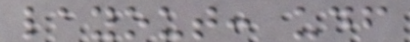layout: udf
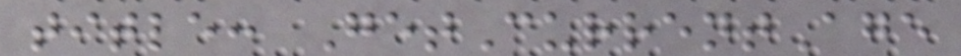title: GetCurrentAge
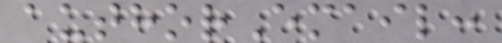authorEmail:
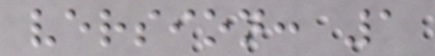version: 1
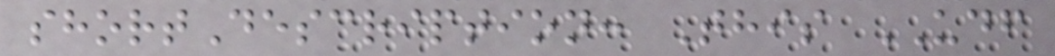shortDescription: This UDF
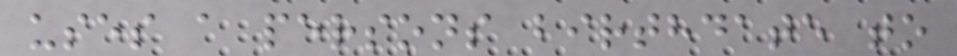uses a persons birthdate to
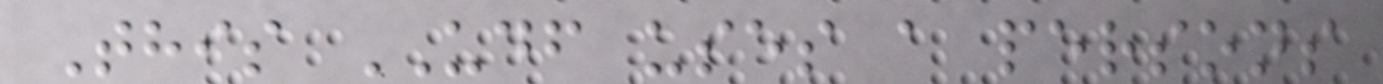This UDF uses a persons
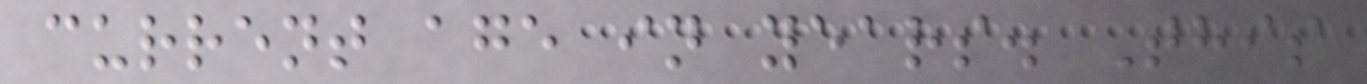current age in years. This
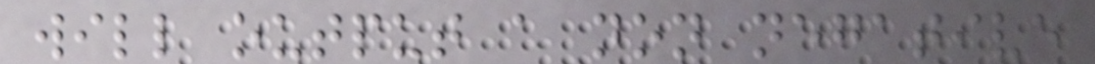will output a non negative
